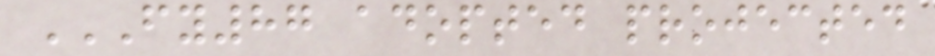FY87 ADOPTED PROJECTED
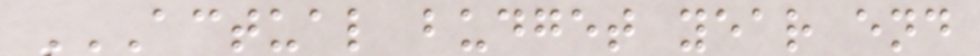ACTUAL BUDGET YEAR END
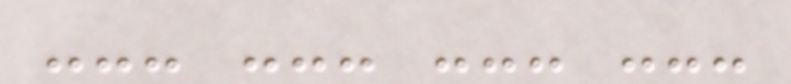--- --- --- ---
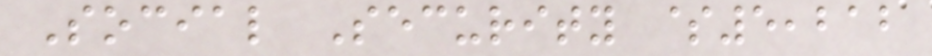Social Security $5,212
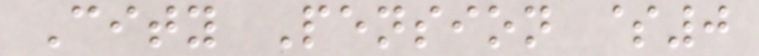City Pension $0
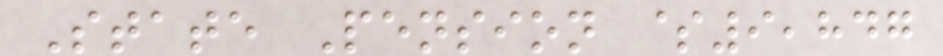State Pension $9,847
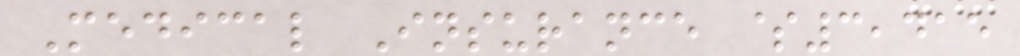Medical Insurance $3,415
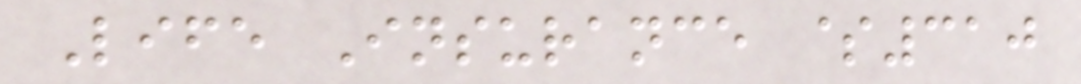Life Insurance $310
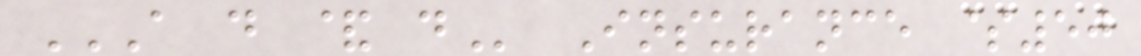A D & D Insurance $50
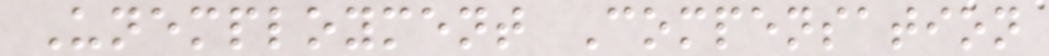Unemployment Compensation
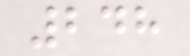248
